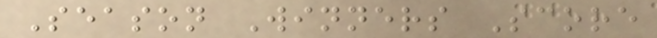Season Winners Score
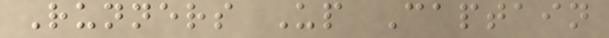Runners Up Captain
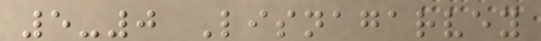5-0 Lisnagarvey
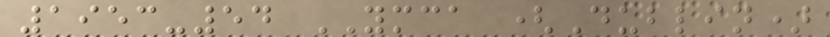1953-54 YMCA (Dublin)
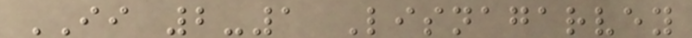II 2-1 Lisnagarvey
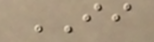II
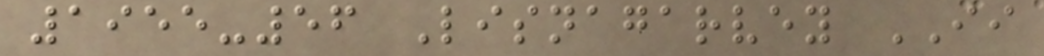1955-56 Lisnagarvey II
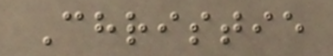Christie
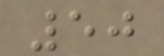50
